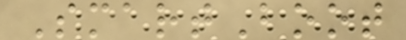SmartBoot
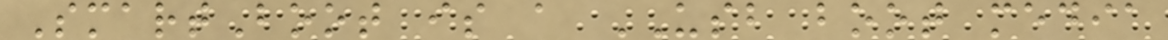SmartBoot is a USB boot media
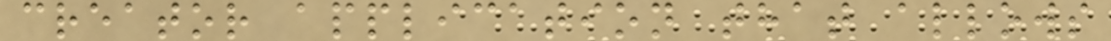creator application that allows
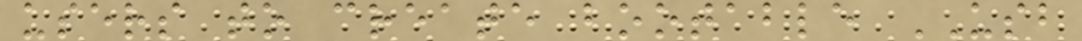users to create bootable USB
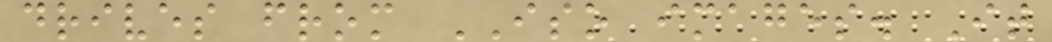drives from ISO images. It
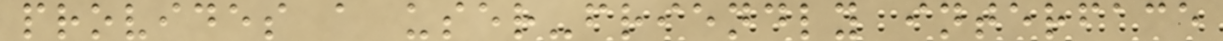provides a user-friendly interface
